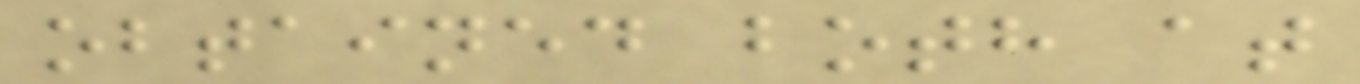obtained both at
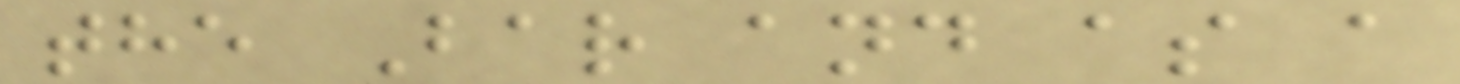the Bar and as a
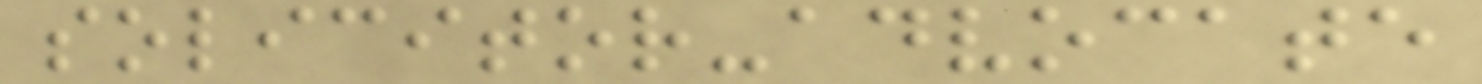solicitor-advocate
